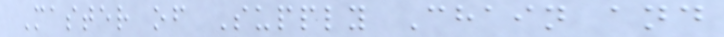Master of Supply Chain and
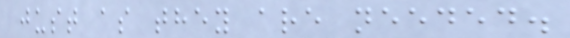just as they are needed.
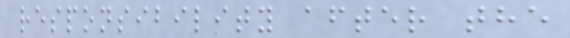responsibility after the
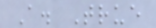A. True
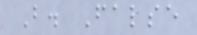B. False
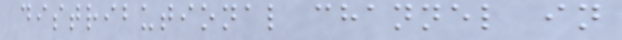distributional channel in
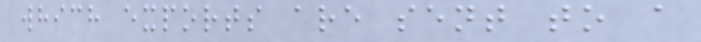which exports are sent to a
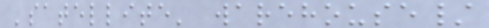'satellite' warehouse/
